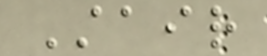Stair
